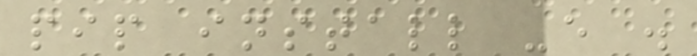pip install -e .
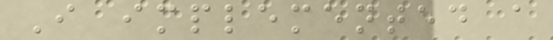I implemented a
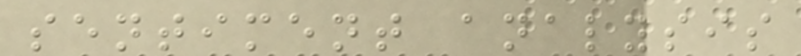sentiment analysis
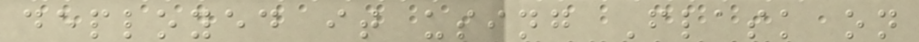deployed it using Flask on
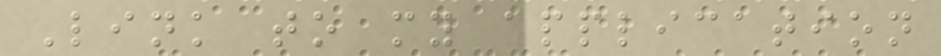Link to my application
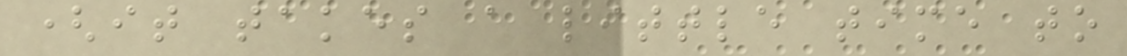(it takes a little time to
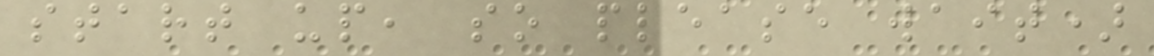start up, so please wait)
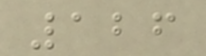126
